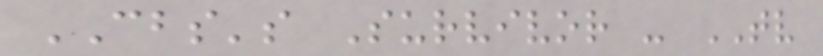CBS's Survivor - TV
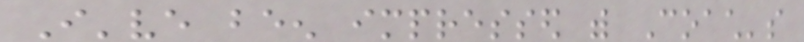I've been impressed with Coach's
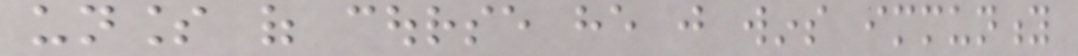unless of course he just wins immunity
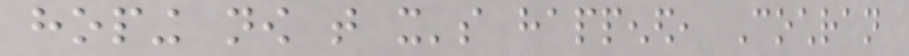hoping now that it's happened, Cochran
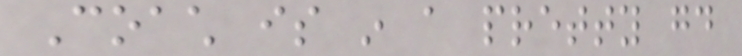Coach is in a pretty good
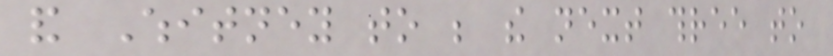and Whitney to be the next three to
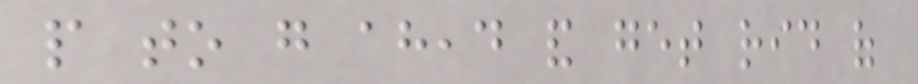people to go ahead and get rid of
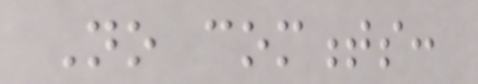No comments:
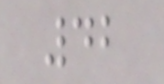42
